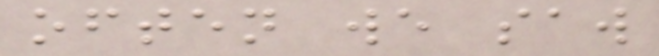often we saw
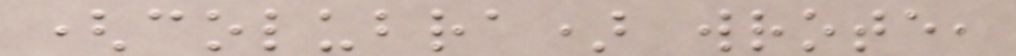(colubra) wrote,
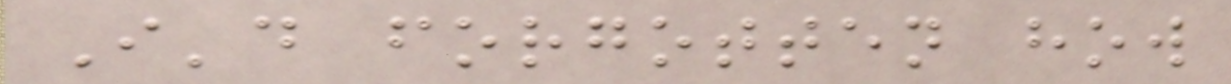I'd forgotten how
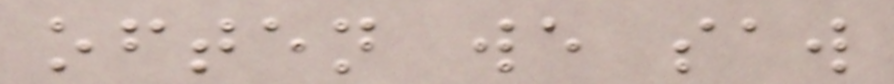often we saw
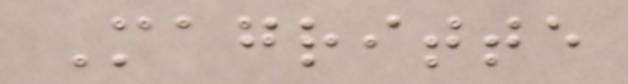Magritte
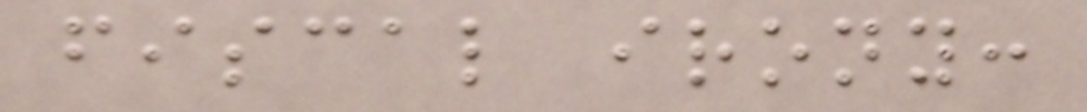fiscal irony:
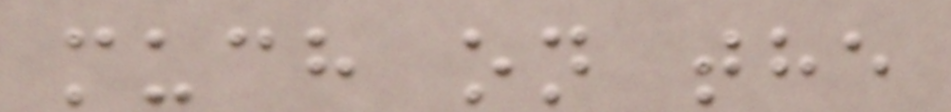much on the
